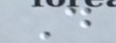D
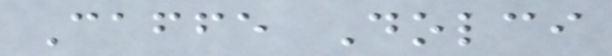Caffe Dolci
